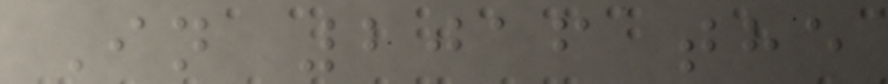In 2016 the
